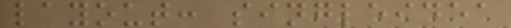layout: singleidea
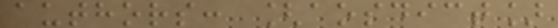authors: [aosdict]
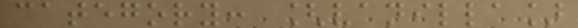category: [vanilla]
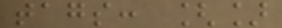tags: []
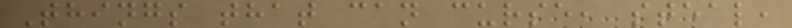Things that can curse, steal,
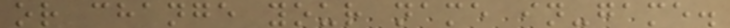or change your name in-game.
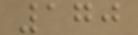170
